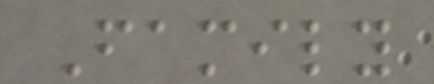Family
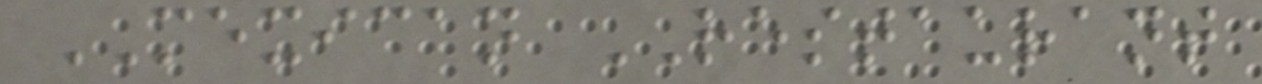MEXICAN RESTAURANT
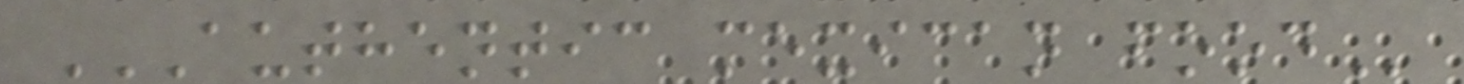AUTHENTIC MEXICAN FOOD
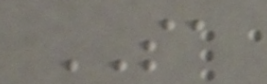SA
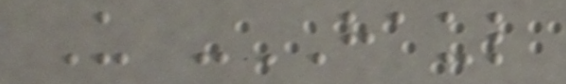U -HAUL
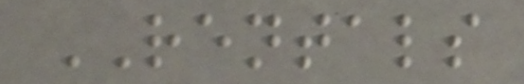RENTALS
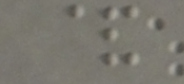&
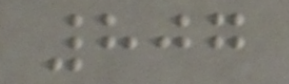807
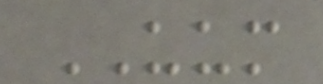UUM
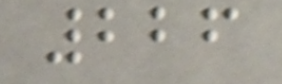226
